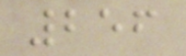256
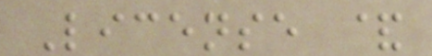License &
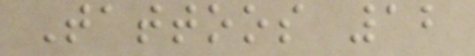Tattoos 12
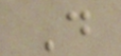D
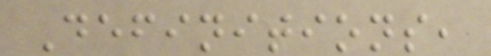Definitions,
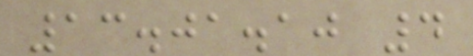13.01.10 4
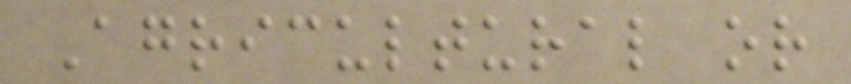Agricultural or
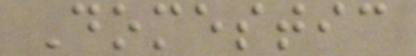Domestic
